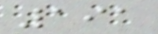191
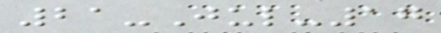21-Jul-17
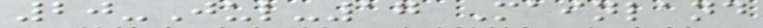20-Jul-17 Mainland
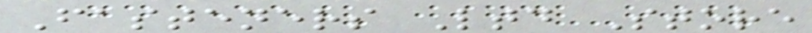Fasteners Ltd Store
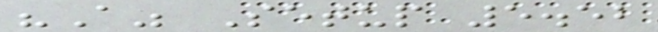"A" Setup 5.52
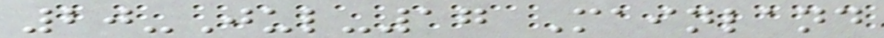20-Jul-17 Mainland
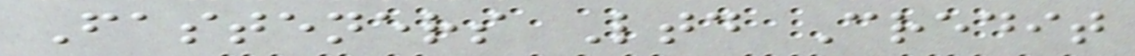Fasteners Ltd Credit
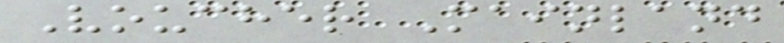Voucher Mainland
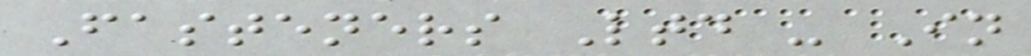Fasteners Ltd - In
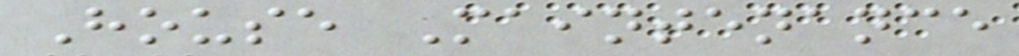House Maintenance
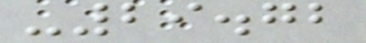-29.72
